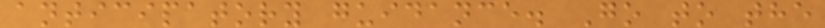anticipatory guidance. Go to the
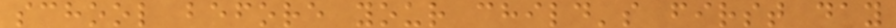school before your child's first day
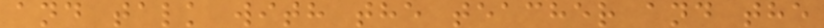and talk with the teacher and the
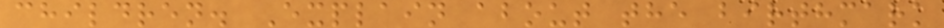children. Explain about the birthmark
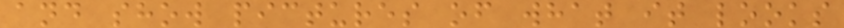and show pictures of what it looks
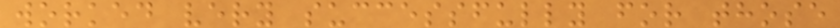worked very successfully for those
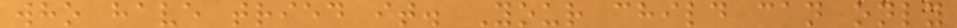who have tried it. Your child can only
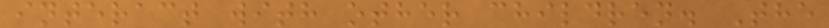interact with other children. The
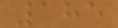185
